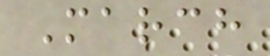March
